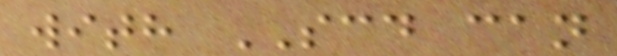with SCD can
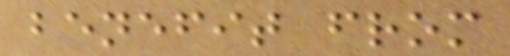benefit from
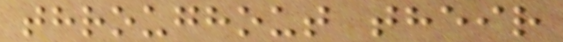throughout their
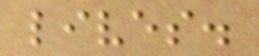lives.
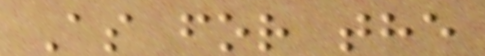As for the
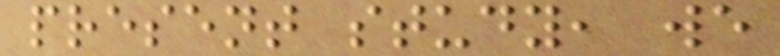present study, we
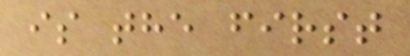is the first
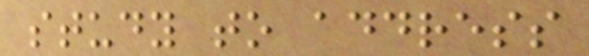study to address
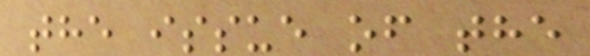the issue of the
